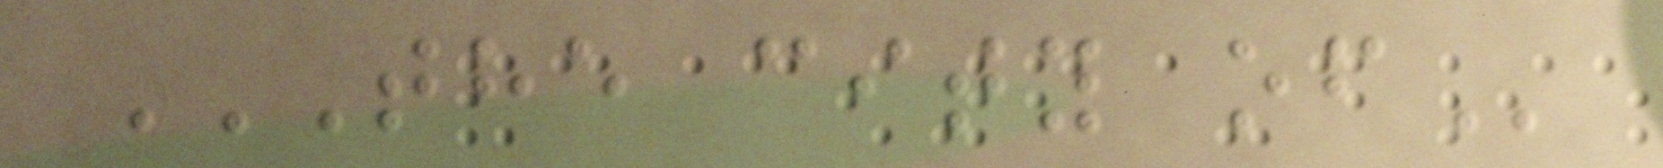THE CITY OF
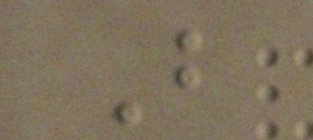B
